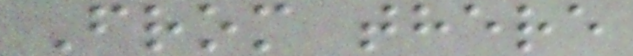From there
